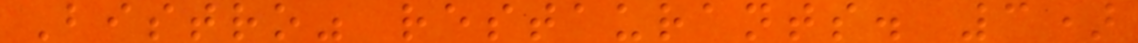Bistro" restaurants. 3)
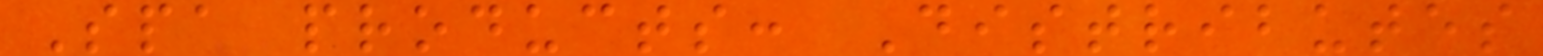Spa products: Distributes
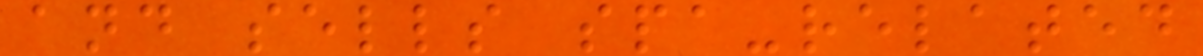and sells spa-related
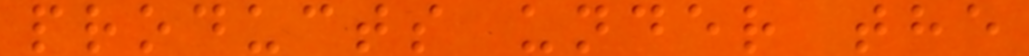products under the
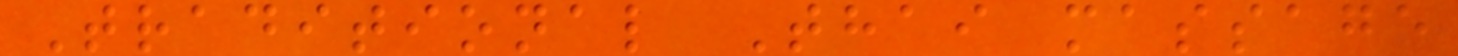Traditional Thai massage
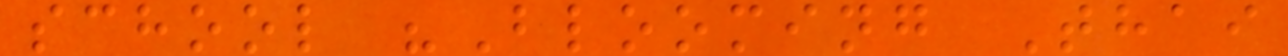school "Blooming Thai
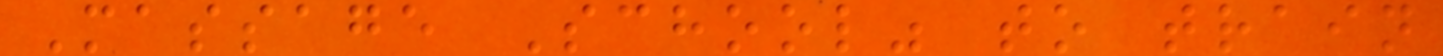Massage School" to train
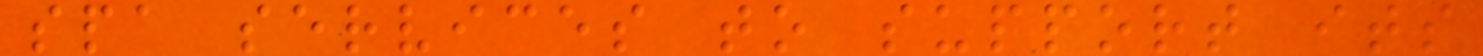spa services to support its
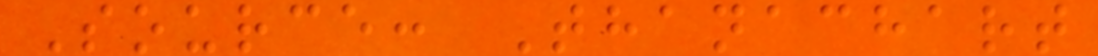Source: Thanachart
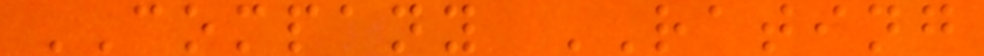COMPANY RATING
